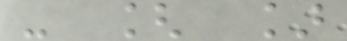- [ ]
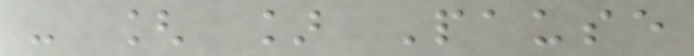- [ ] Pause
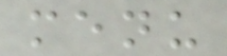menu
